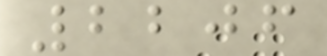2206
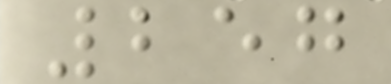257
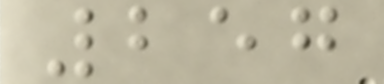257
